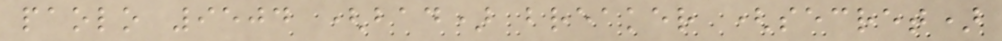paolo 9504 (bad) breaker (secret)
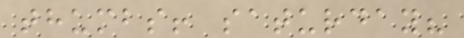thumbs! saturday?
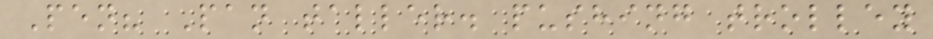Pen? Pan taller. pushing trolley
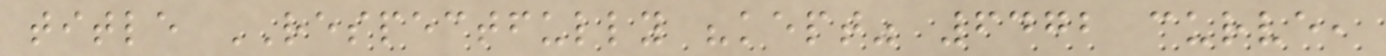title RESPECTFULLY "kept" 6472 curve,
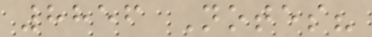8856 Notes?
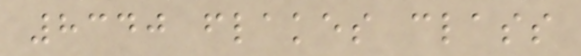8340 flakes class
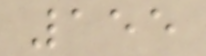155
